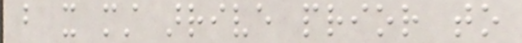but it must arrive prior to
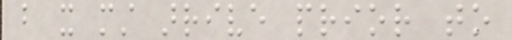but it must arrive prior to
